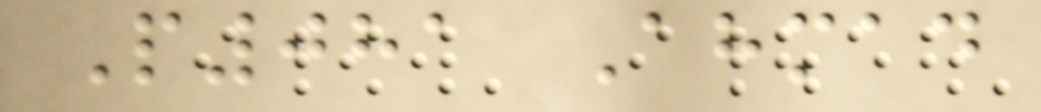P081 Ahmad
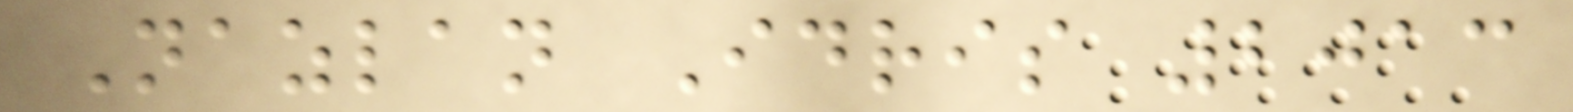Nazlan Idris 2013
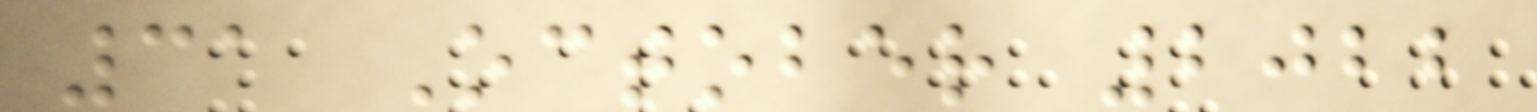31 October 2022
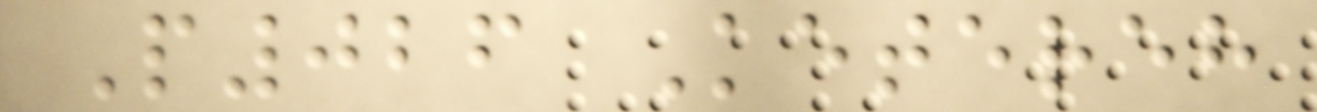P026 Ketereh
